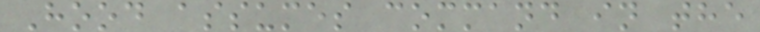Hood assumes command in the
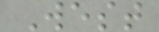West
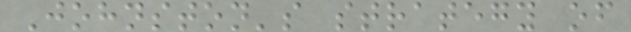Johnston's strategy of
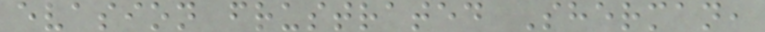evasion frustrated Sherman,
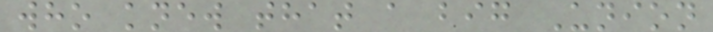who knew that a big Union
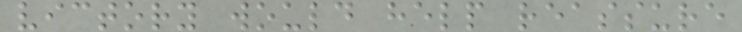victory would help reassure
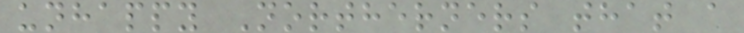unhappy Northerners that a
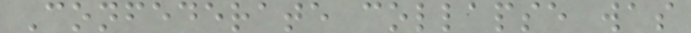Confederate collapse was
